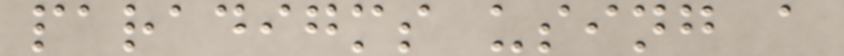paradigms using a
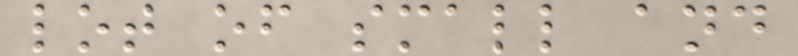lot of small and
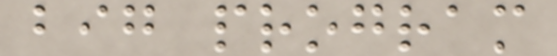big program
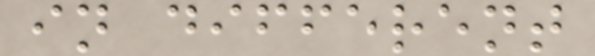in different
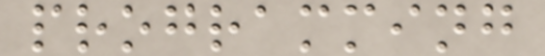programming
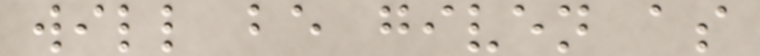will be given as
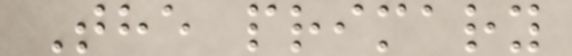The primary
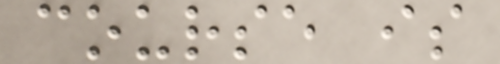course is
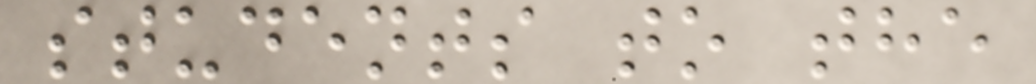students to the
